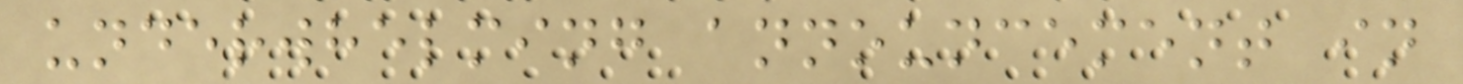underwhelming announcement in
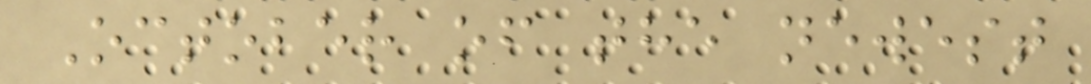October of the newest
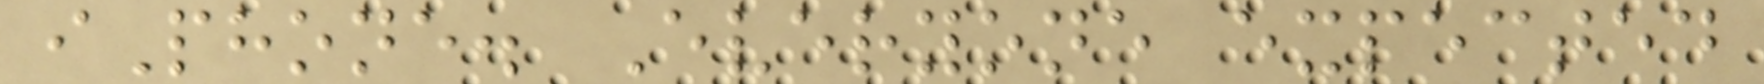iPhone. Everyone expected
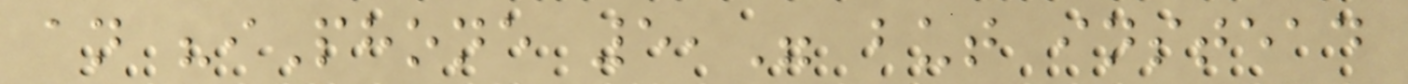an "iPhone 5," but instead
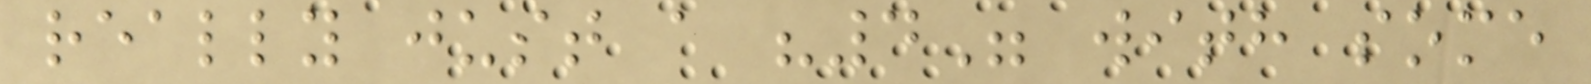really just a "4" with some
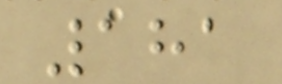181
